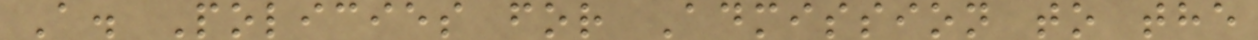A. Policies for Admission to the
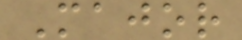Major
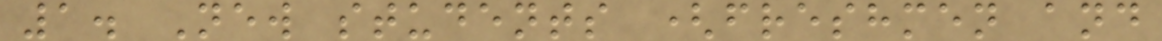1. New students (freshmen and
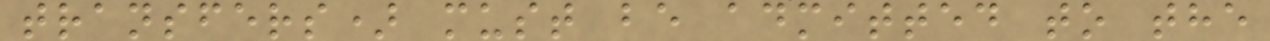transfers) must be admitted to the
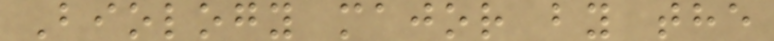Biology major by the
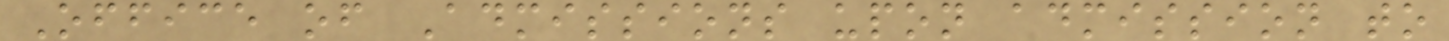Office of Admissions upon admission to
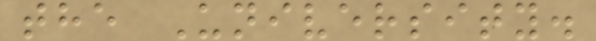the University.
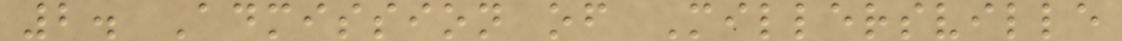2. Admission of Millersville
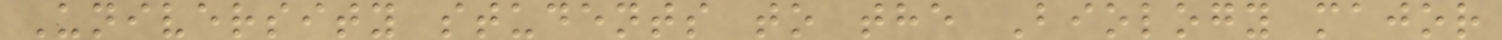University students to the Biology major
